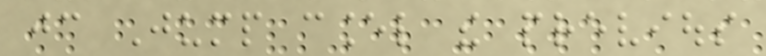jc Jump cancel the previous
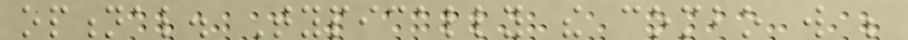optional. Typically the combo will be
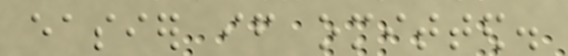easier if omitted.
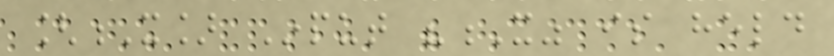[X] Input "X" is held
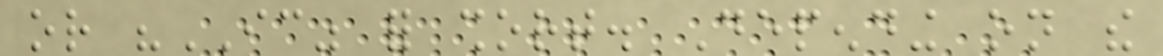or "IC" for short. Depending on the
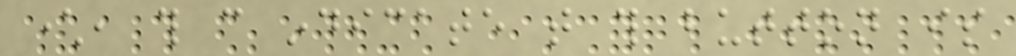character, this can indicate that this button is
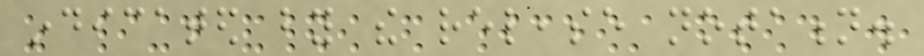indicated by the release notation.
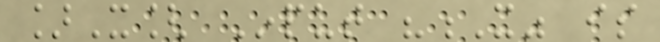]X[ Input "X" is
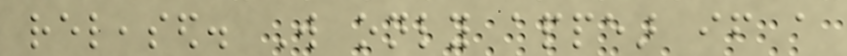released. Will only appear if a
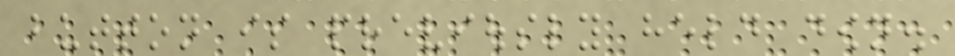button is previously held down.
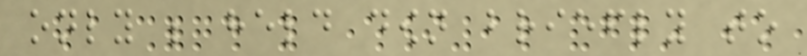only be held down briefly to
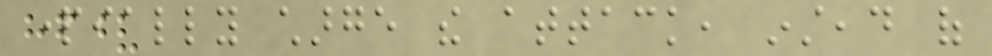partially charge the attack, instead of
